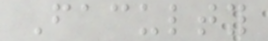Faculty
